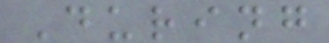During
